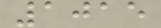1015
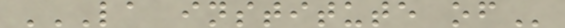LA INSTITUTE OF
